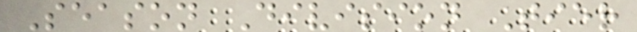Season Division Tier
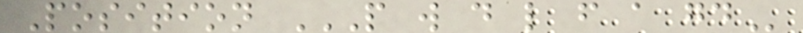Position P W D L F A GD
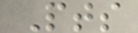Pts
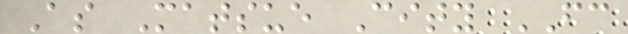As Matsue City FC
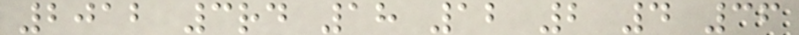2012 3rd 18 12 2 4 36
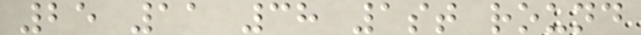25 11 38 1st round
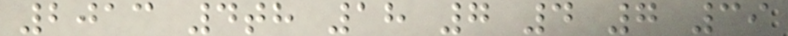2013 4th 18 7 4 7 39
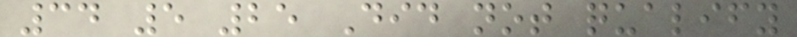34 5 25 Did not qualify
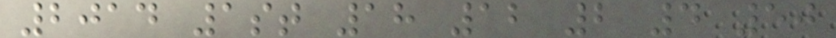2014 1st 18 12 2 4 50
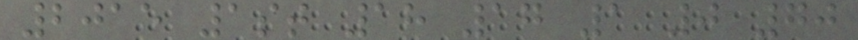2015 1st 18 17 1 0 70
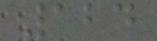124
